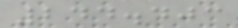244.403
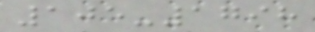105-1798
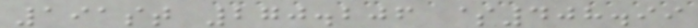191st 270.206 $408.99
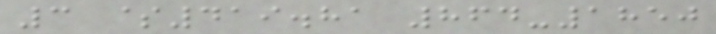3 $419.81 864-1850
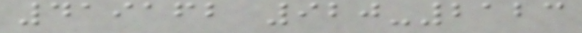419162 920-2123
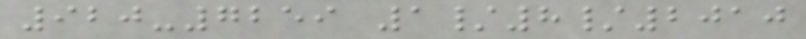920-7259 1/8/2010
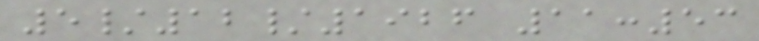5/12/1926 11:53
